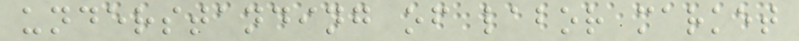understanding of labor market
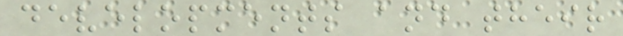developments and their
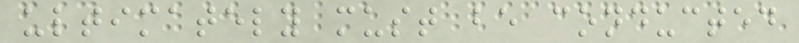ultimately must be conducted
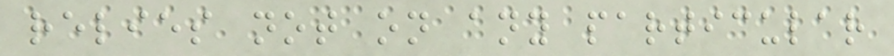relies not on any particular
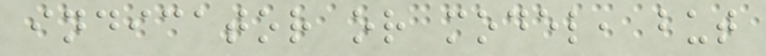indicator or model, but
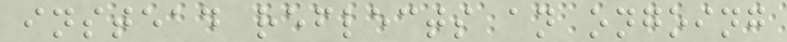instead reflects an ongoing
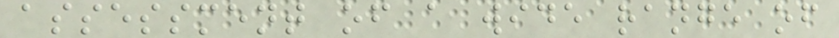assessment of a wide range of
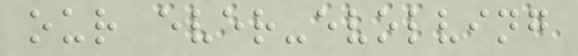our ever-evolving
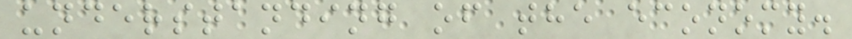understanding of the economy.
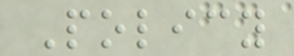Policy
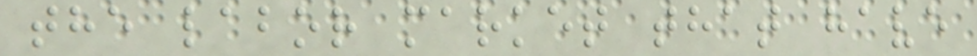the labor market that have
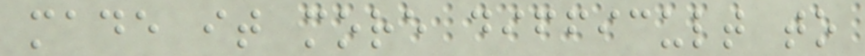made it more difficult to
